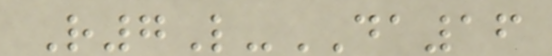R7L-DA16
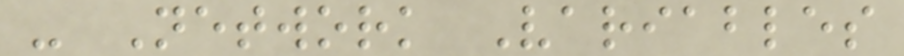- Network Variables
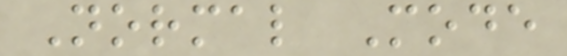Normal Mode
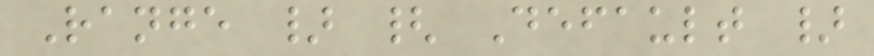Range } { Default }
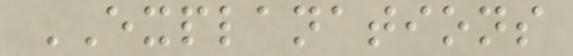EXPLANATIONS
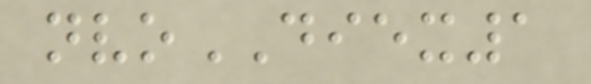nvoDIEX1
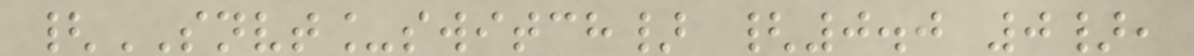{SNVT_switch} {0.0 0},
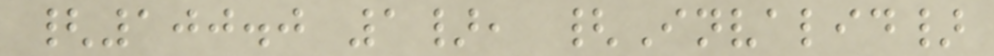{100.0 1}, {Invalid}
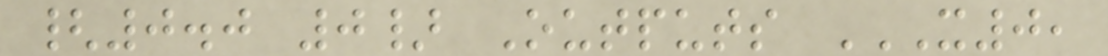{0.0 0} Outputs X0,
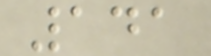141
